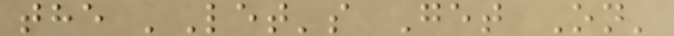the 'Let's Get On'
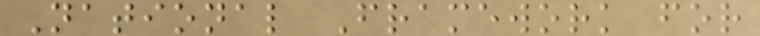National Framework for
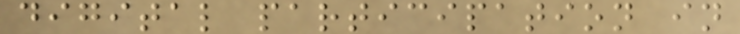digital participation in
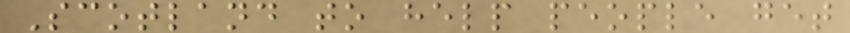Scotland to help people get
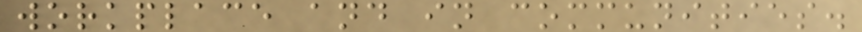workplace and in communities.
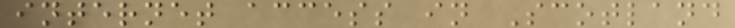internet access in Scotland
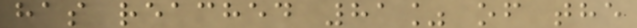has reached 81% of the
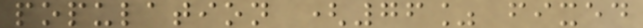population (76% fixed
